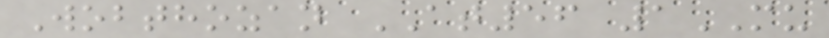Wobthozan AT56 1MU
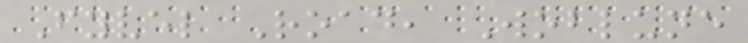Fyvel Road, Woblune
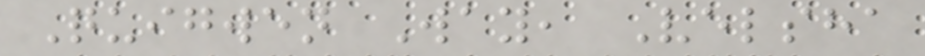Quigwen Way, Velsha
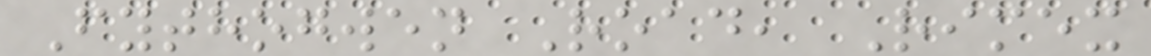Fythogwen Road, Rimex
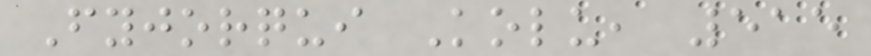Fyjorqui Kolu, 515
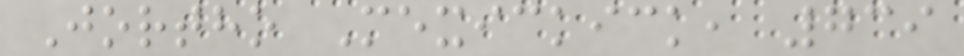Jortho Mexickick, 739
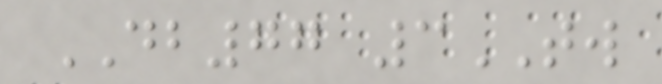DB77 3TW
